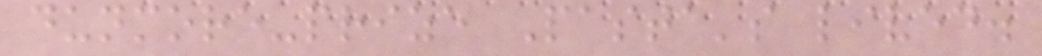dunmore-prize Pasta's lived.
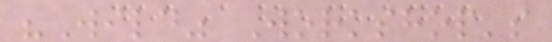"Wild" Workshop's
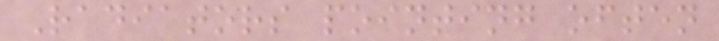Radiators pointing often
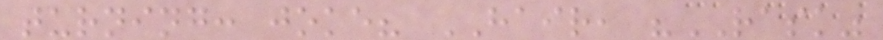turning: joke? HAIR, "RASK"
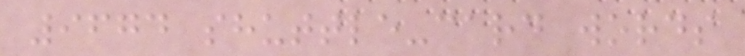9674 shuttle-card words
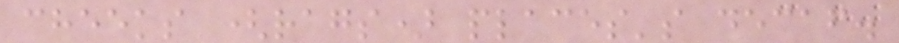cheeks (rags) places's decaf.
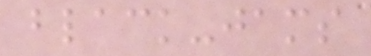black-jams
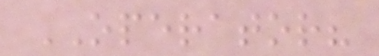OPERATOR?
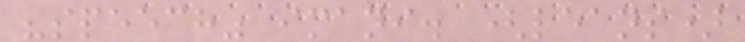"speech" imani. (leans)
